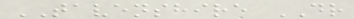TAVENSHIRE DR
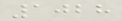1028
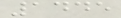1445
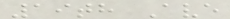19th Ave
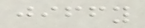jiffy
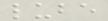lube
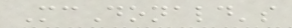McDonald's
